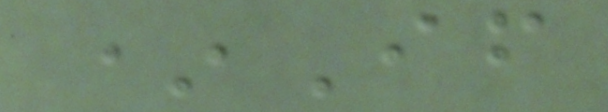*If
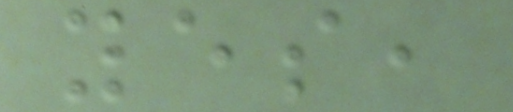yes,
